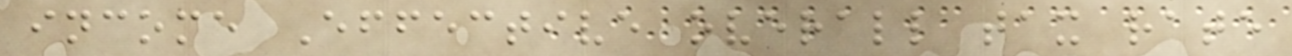income Effective overall tax rate
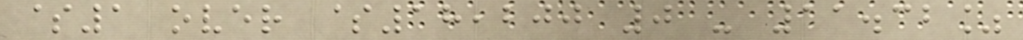$1 over $18,200 0 - 11.32%
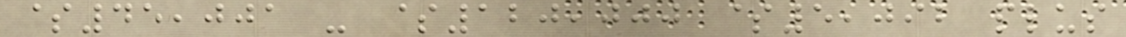$45,001 - $120,000 $5,092 plus
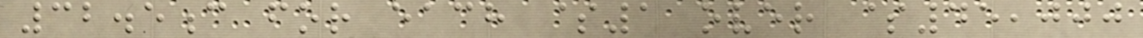32.5c for each $1 over $45,000
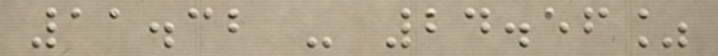11.32 - 24.56%
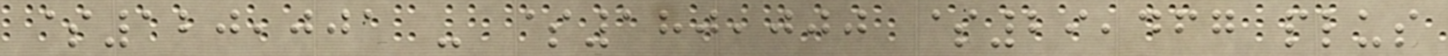$120,001 - $180,000 $29,467 plus
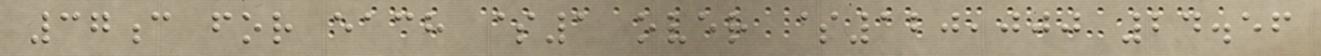37c for each $1 over $120,000 24.56
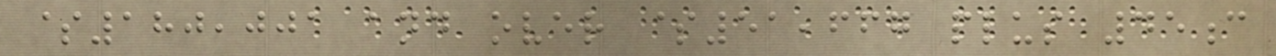$180,001 and over $51,667 plus 45c
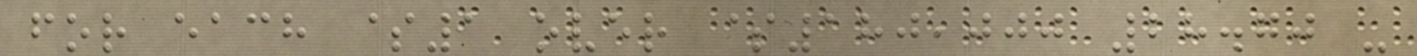for each $1 over $180,000 28.70 -
